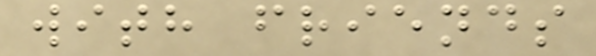with friends
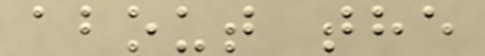about the
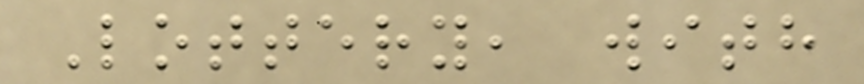Lottery, with
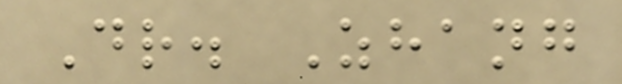Dr. Zhang
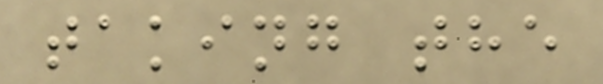taking the
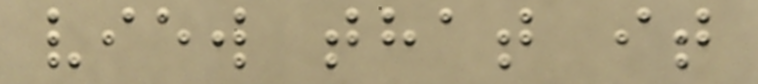view that it
